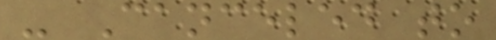- Canceled to
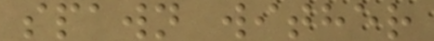spawn wither
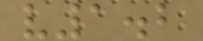v1.2
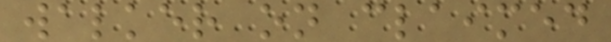walker on claimed
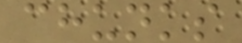chunks
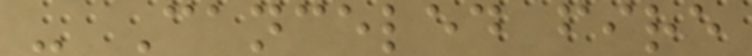- Canceled fire
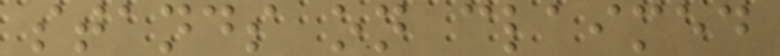stands on claimed
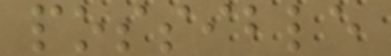possible
